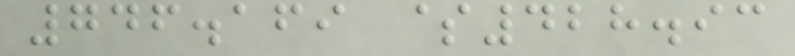746.169 $428.93
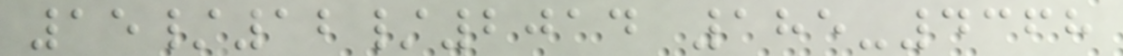15/12/2014 185-4368
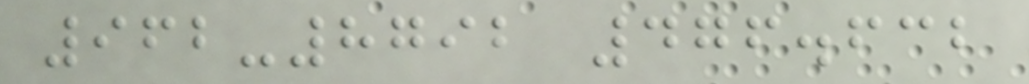962-8792 476.632
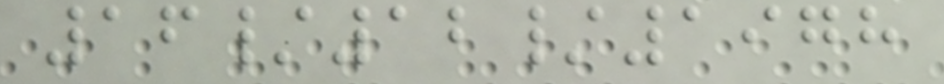16/12/1978
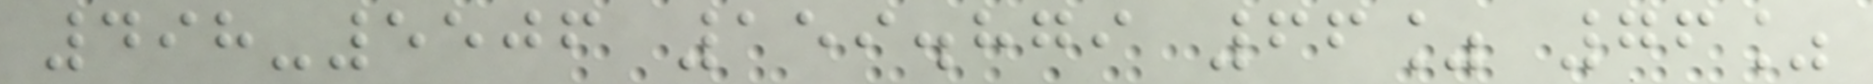498-5506 159.879 66% 76%
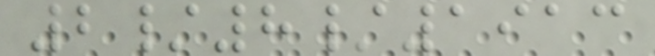2/8/1913
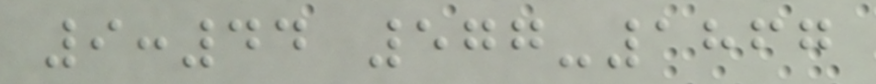9:44 577-1867
